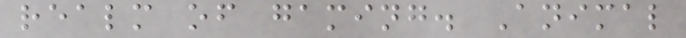realm of gaming. Animal
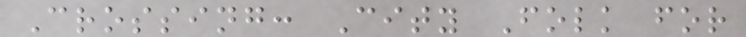Crossing: City Folk for
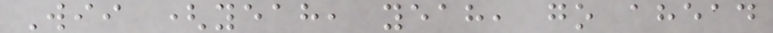Wii (yeah, yeah, go ahead
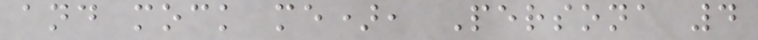and mock me), Persona 4
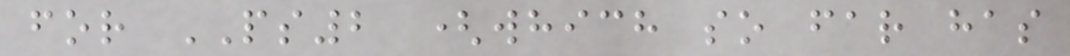for PS2 (which so far has
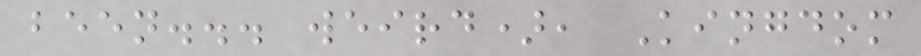been... weird), Kingdom
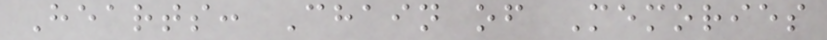Hearts: Chain of Memories
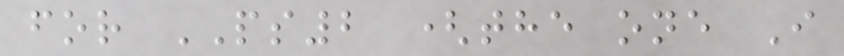for PS2 (the one I
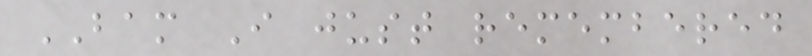BAM I just remembered
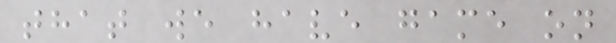that we have game on
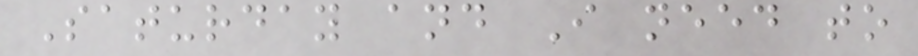Saturday and I need to
